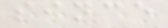since
